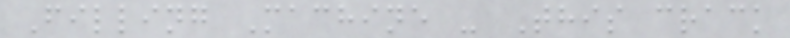Filling Machine - This crack
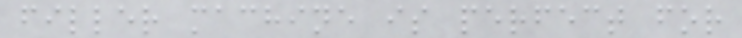filler machine is perfect for
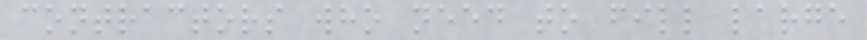contractors who need to fill large
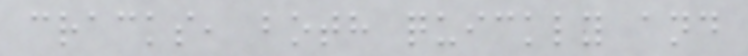cracks, both quickly and
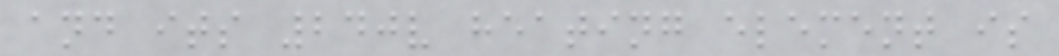and its 240v heating element is
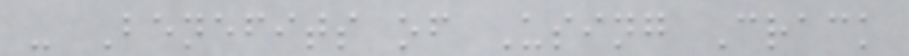- Benefits of Using Crack
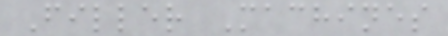Filler Machines
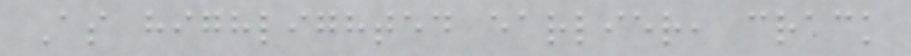As highlighted earlier, crack
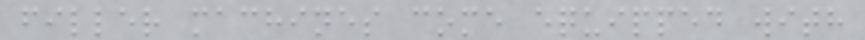filler machines come equipped with
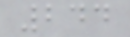244
